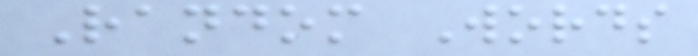Random Words
